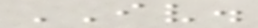IV.
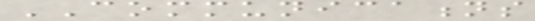COMMUNICATIONS
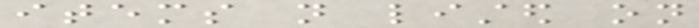items not listed on
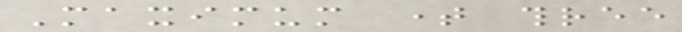Maximum time three
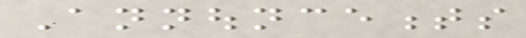Announcements
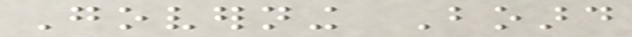Governing Board
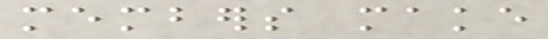members make
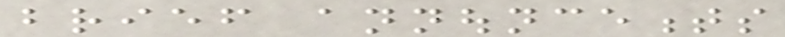brief announcements
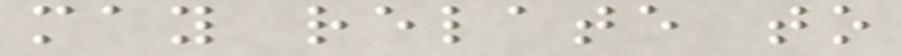may relate to
